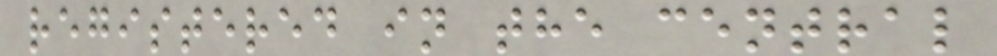registered in the central
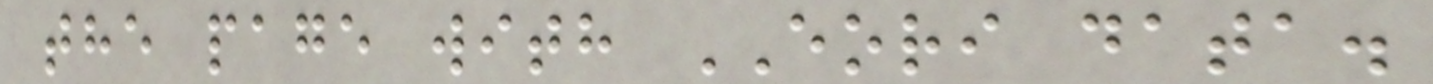the page with EORI data.
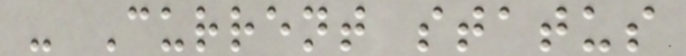- Current status
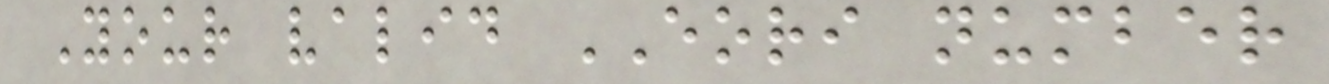Your valid EORI number
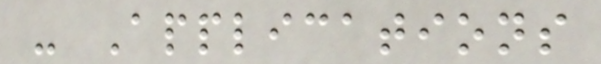- Applications
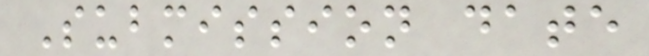Submission date
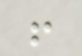!
